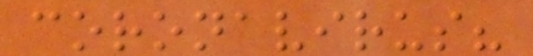coronavirus?
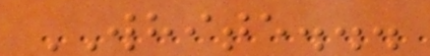WHITE...
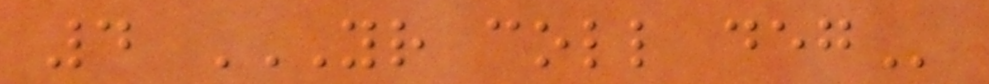4 YR COLL DEG
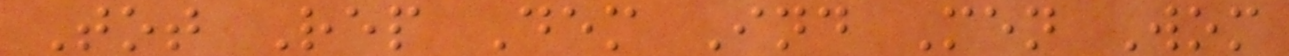Tot Rep Dem Ind Men Wom
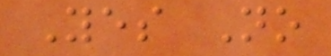Yes No
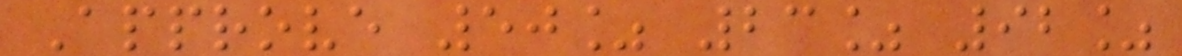Approve 50% 23% 92%
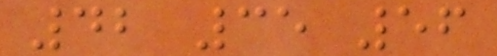42 35 56
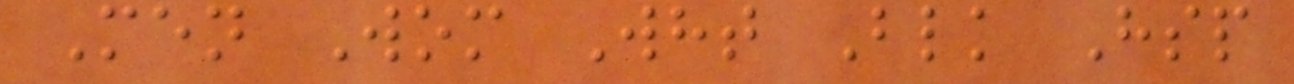Men Wom Wht Blk Hsp
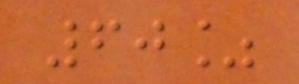60%
